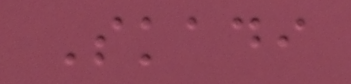Skadi
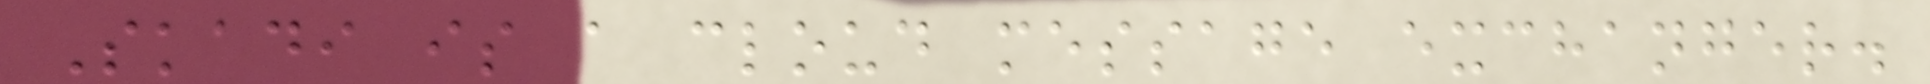Skadi is a cloud message exchanger.
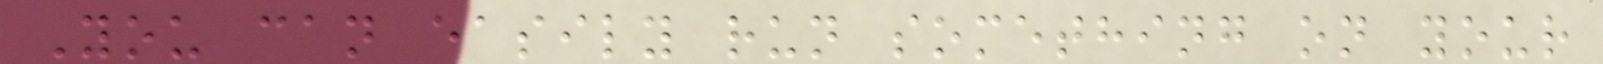You can easily run something on your
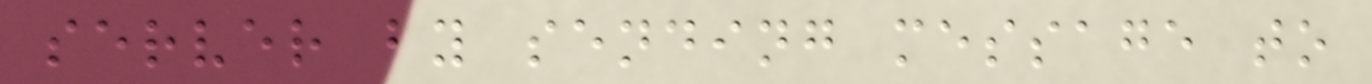server by sending message to
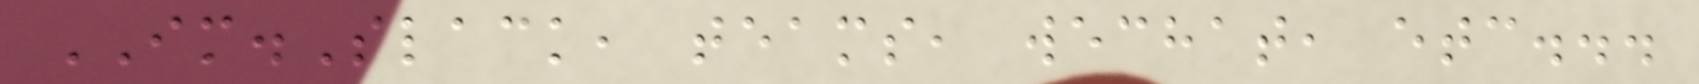IM.Slack, teams, wechat, etc...
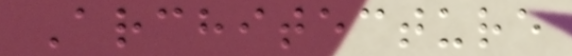Architecture
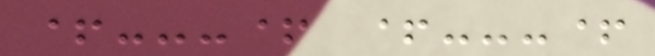+---+ +---+
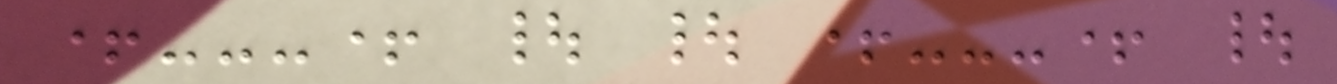+---+ | | +---+ |
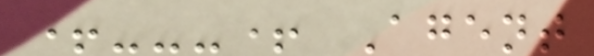+---+ Agent
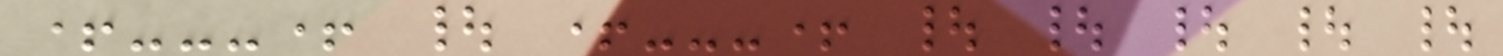+---+ | +---+ | | | | |
